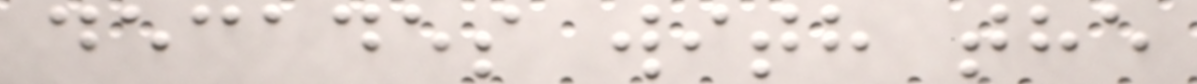decades with the
